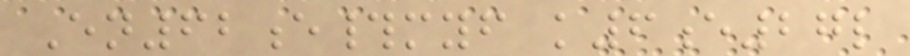En62e#myf k6e27l
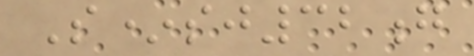S*sj32g
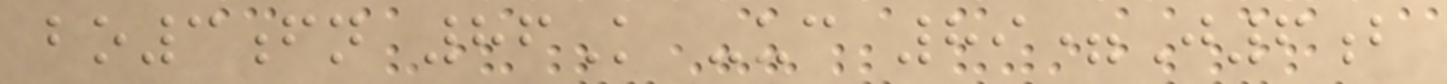bo3fn 86K -uc 89=J6b
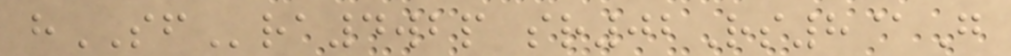hSFra4wbp sr02Rs8@G
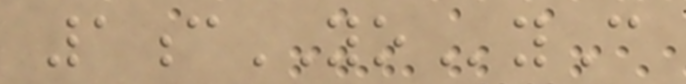1cYOyC
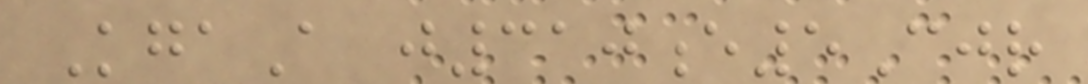KgaA j310e5Cjr
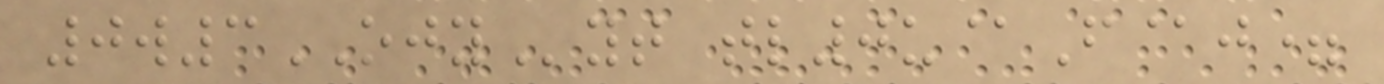0w3OJYyt tl0u@F@j=
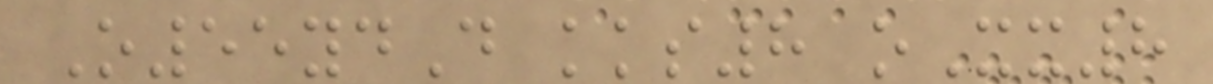O55ydD kks8 oXx8
